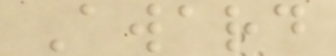Award
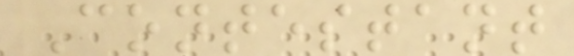Contestant
